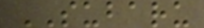SUBARU
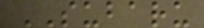SUBARU
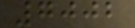7002
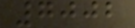7002
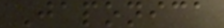Japonica
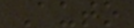Auto
